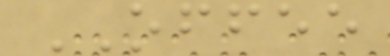OFFEE
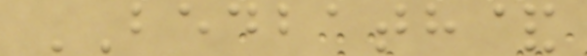BEDBATH&
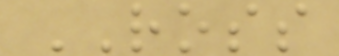ROSS
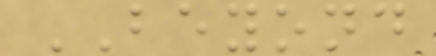BEYOND
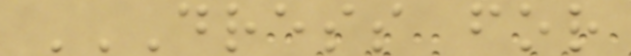DRESS FOR
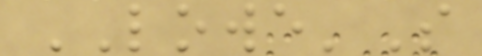LOWE'S
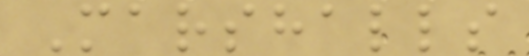Marshalls
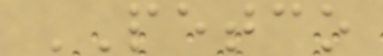PETCO
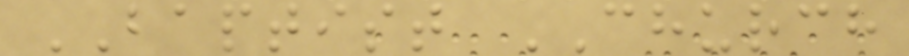BAPTIST CHURCH
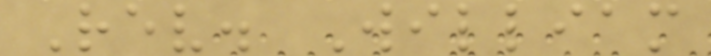Rev. William
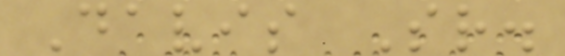Davis Sr.
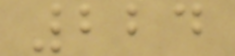224
